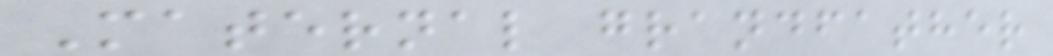Maternal grandfather
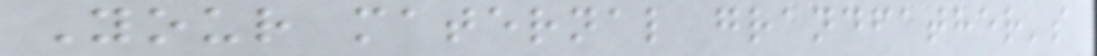Your maternal grandfather's
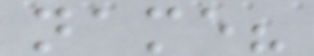name?
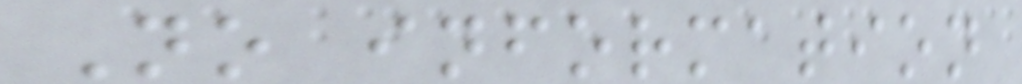No information
